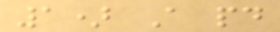1) A paid
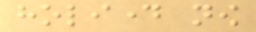holiday now
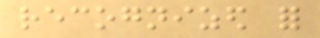recognized for
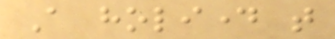A holiday that
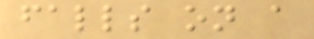falls on a
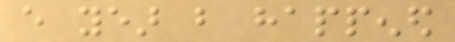every year but happened
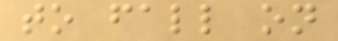to fall on
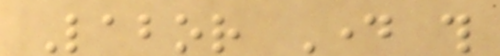Labor Day this
